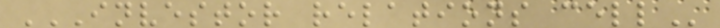INVESTOR RELATIONS CELL
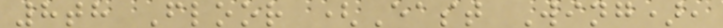8th Floor (East Wing),
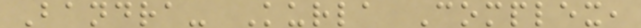Bandra- Kurla Complex,
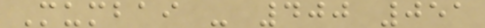Mumbai - 400 051
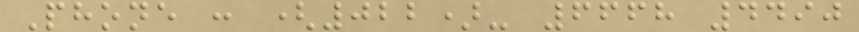Phone : (022)- 6668 4490
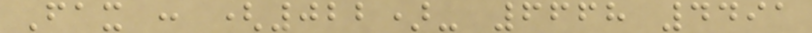Fax : (022)- 6668 4491
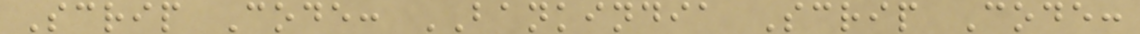Scrip Code: BANKINDIA Scrip Code:
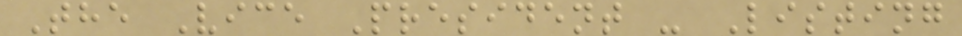The Vice President - Listing
